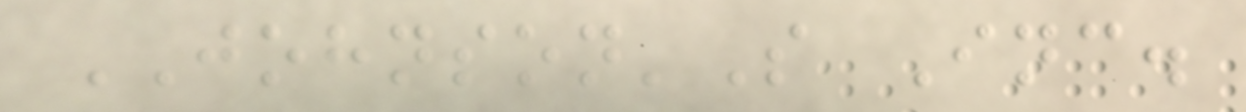JOHNSON'S Inc.
